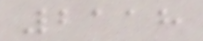2118
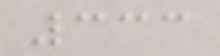333
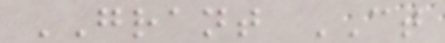GRANT CT
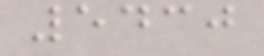5430
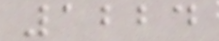1224
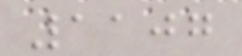1107
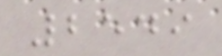2549
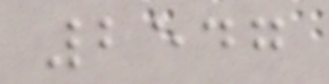2547
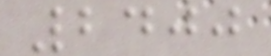2400
